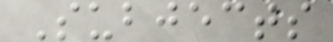Subjects
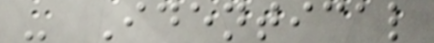- Identical
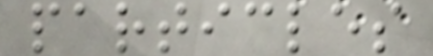particles
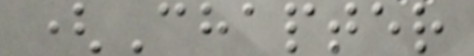(Chapter
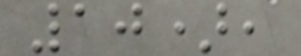10),
